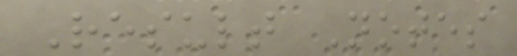Result Notes
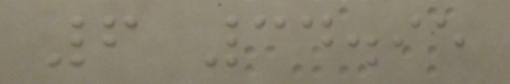6 34.95
